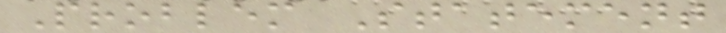Problem Statement
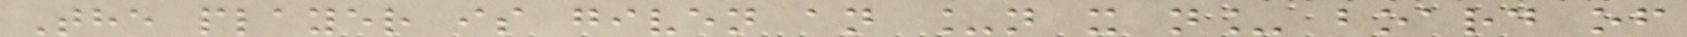The player is given an _n x n_ board of
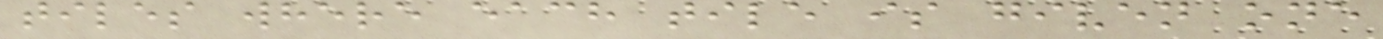tiles where each tile is given one
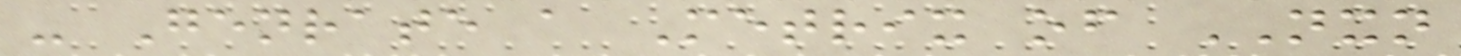- Genrate a Metrix of NXN
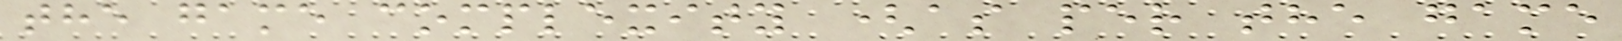the game complexity (as per the game
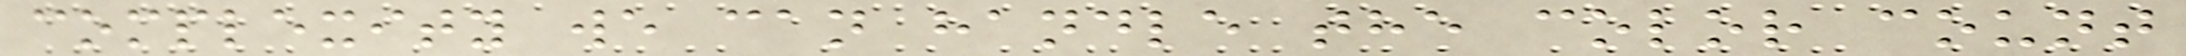complexity we can handle the color count
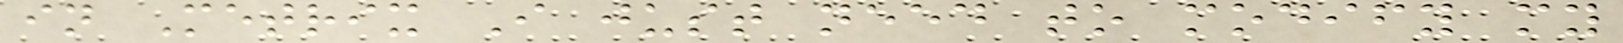in Metrix I just need to modify my
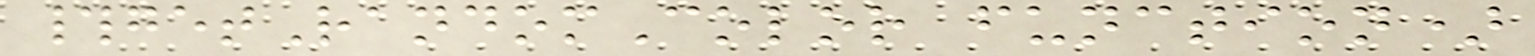#getRandomColor function)
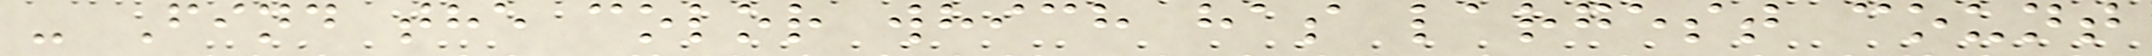- Find the color which has largest count
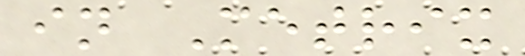in Metrix
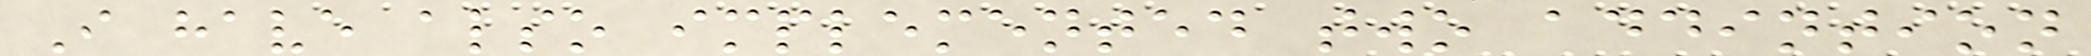I have also implemented two addintion
